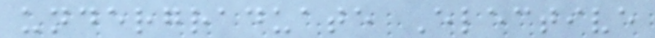undergraduate Elective
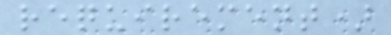requirement)
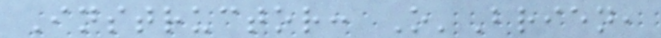Instructor: O'Brien,
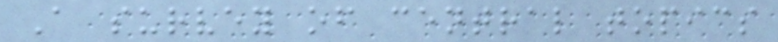A survey of central topics
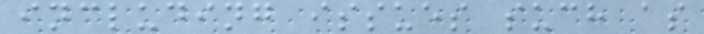including issues such as
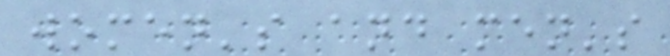women's and men's
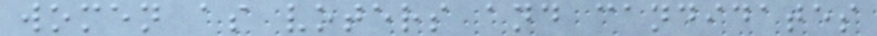women as voters and candidates
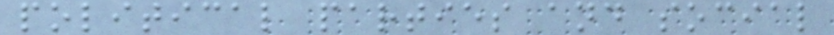political parties and social
